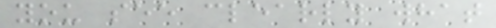you see clearly what
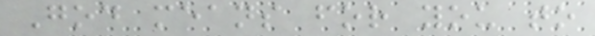God means for you to
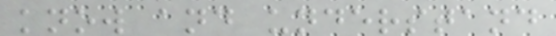know and understand
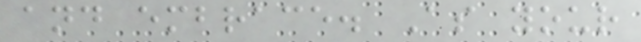and embrace. As your
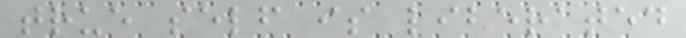true self is liberated
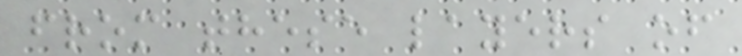from these layers of
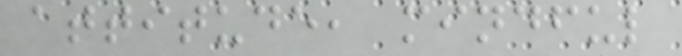attitude, mindful
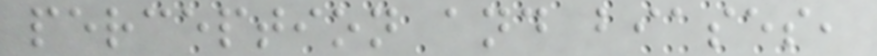perception and biases,
